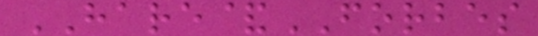HARE&FORBES
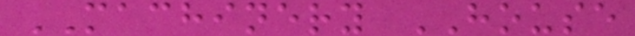MACHINERY HOUSE
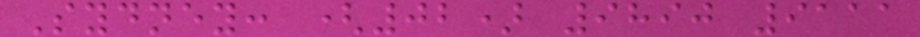Sydney: (02) 9890 9111
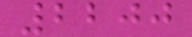2200
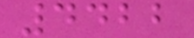4422
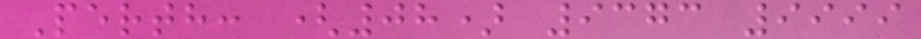Perth: (08) 9373 9999
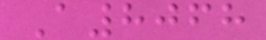A8068
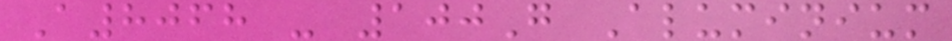A8068 - 100G Aluminium
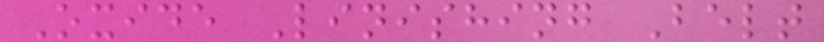Oxide Linishing Belt
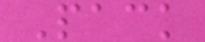Pack
